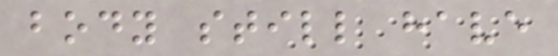body still have
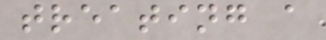treating a
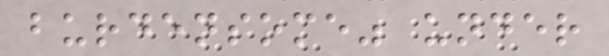burdensome" under
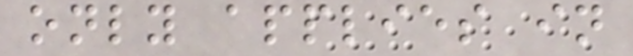only applies in
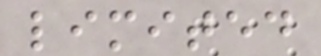limited
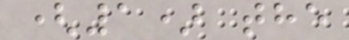(1) the
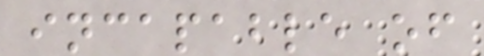incapable of
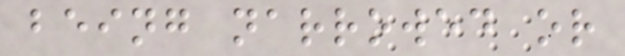being narrowed or
